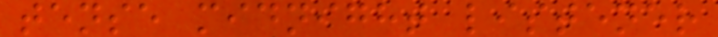tense midnight listener
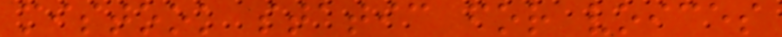mistook static for voices
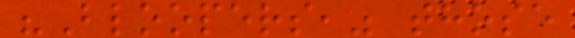"Bloopers," those
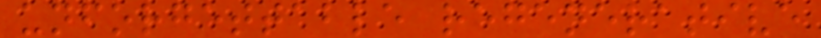unforgettable regenerative
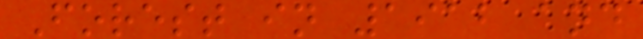Forest in 1912 and
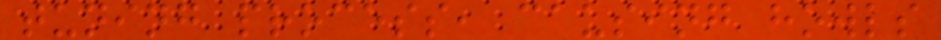tuning process, causing howls
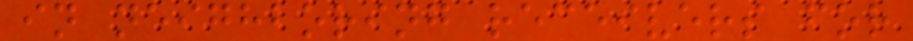in neighboring receivers for
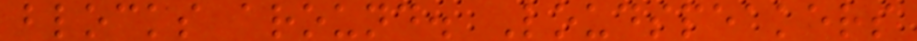blocks around. Loudspeakers
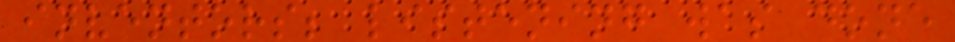inventors; listening was done
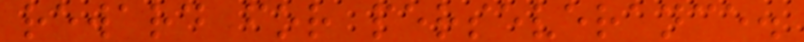reward for perseverance.
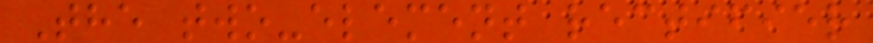The two-element rectifier
